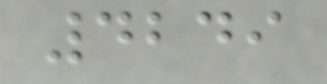4249
